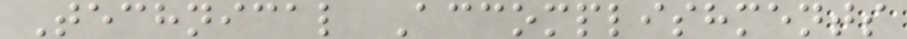Technical Accomplishments
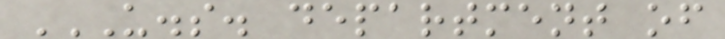U.S. DEPARTMENT OF
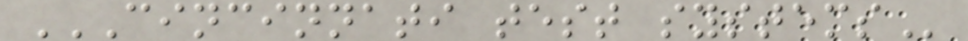CINCINNATI TEST SYSTEMS
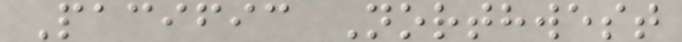Pacific Northwest
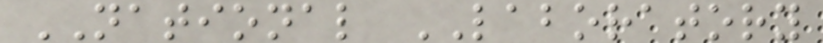NATIONAL LABORATORY
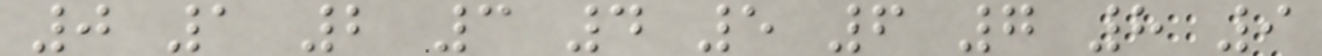0 1 2 3 4 5 6 7 8 9
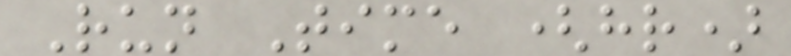Run Time (hr)
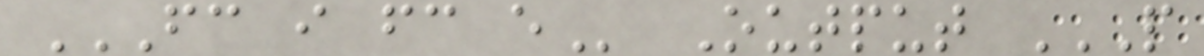FC I FC E Output P
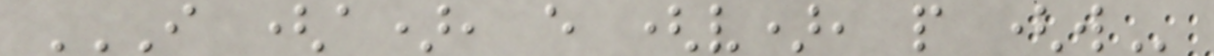I (A), E (V), P (W
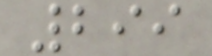299
